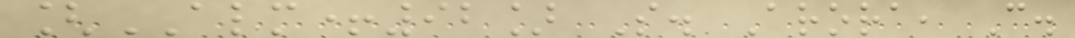[ALM+92] S. Arora, C.
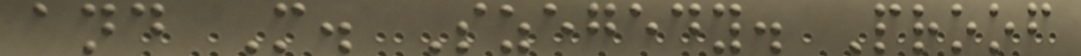and M. Szegedy. Proof
